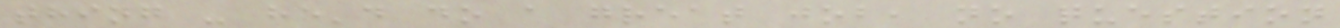thing - he'd do a great job, no question
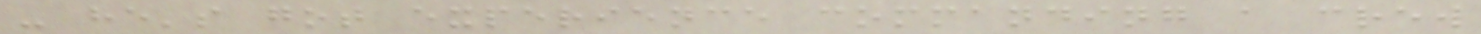- he's got experience commanding a crew
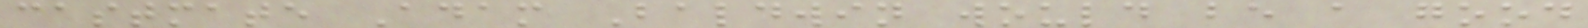castmate Adam Baldwin would be a good
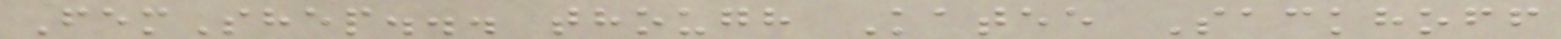FemShep... though Katee Sackhoff
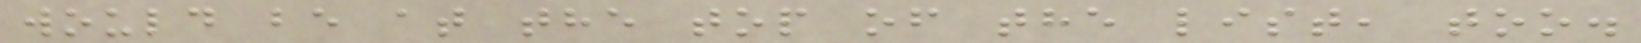would be at the top of the list, too.
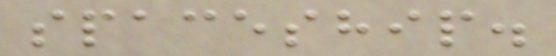spaceship.
